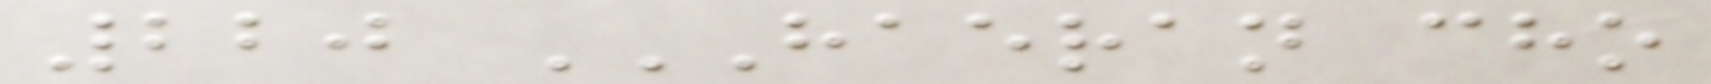220 HAERAN CHO
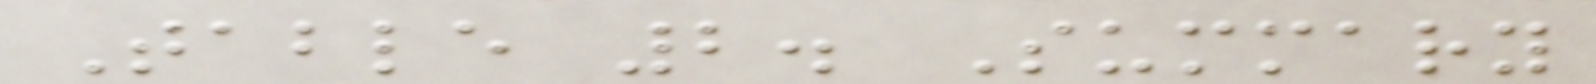Table 2. Summary
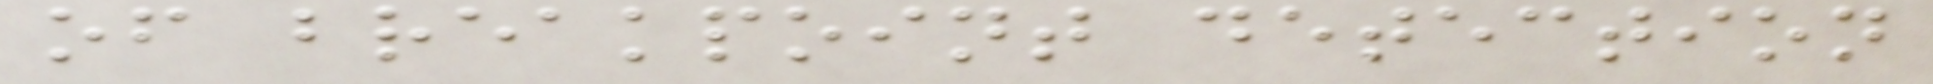of breakpoint detection
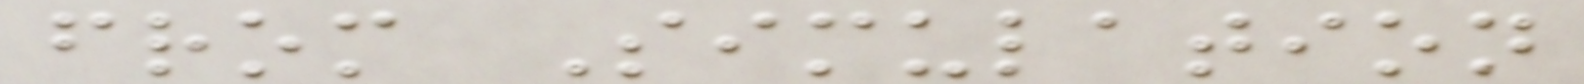from Simulation
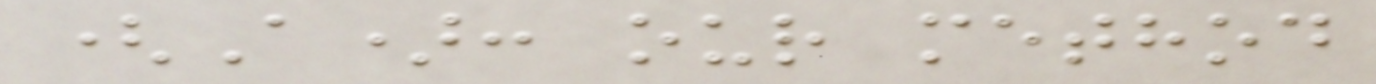(A): our method
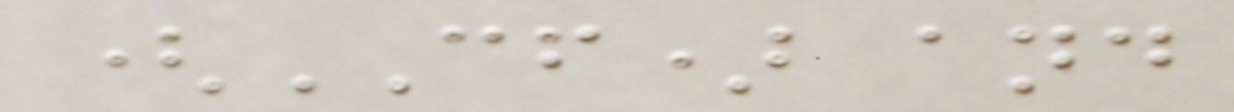(CF) and
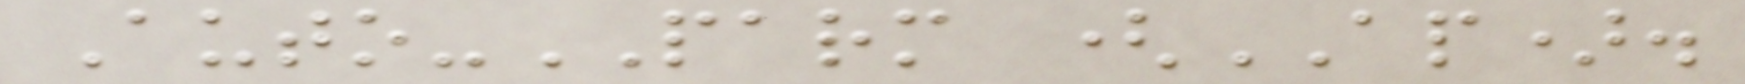Auto-PARM (AP).
